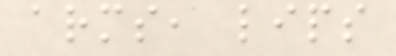arms, lips
